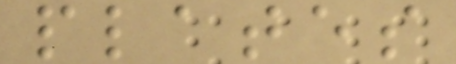plates
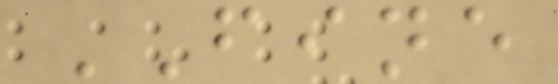FINE
